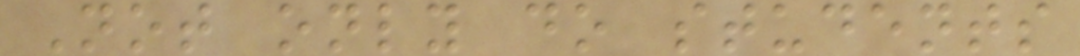Not only do students
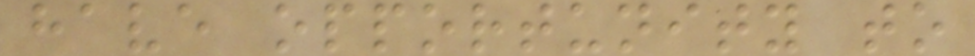have opportunity to
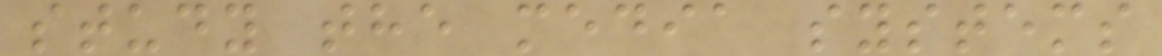study the media systems
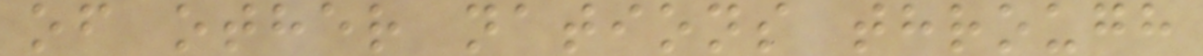of other nations through
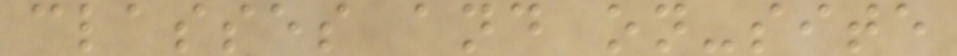classes and on-site
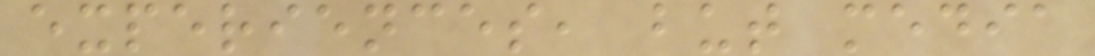experiences, but media
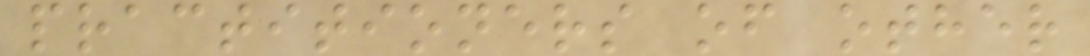practitioners of other
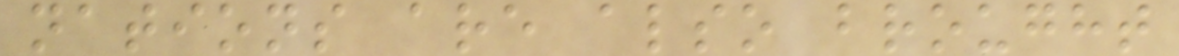nations are also brought
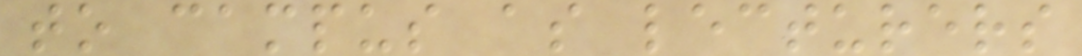to campus as lecturers
